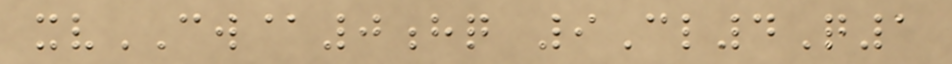xvCW@0hq 9Cl4Q1
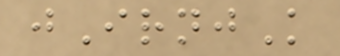jIrnjK
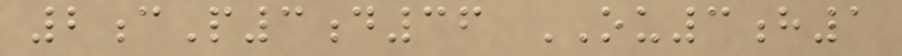2cP3d36 OU3h1
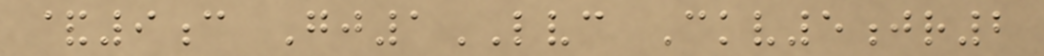&9c Gj1LVC Ckv5jr2
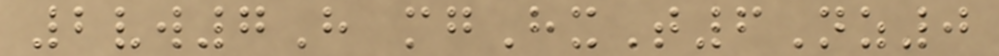2vw7H mgHxT6Nz0
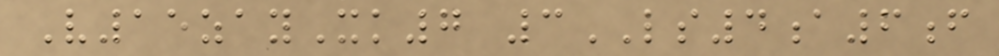V15zayXk7 3LS4a6f
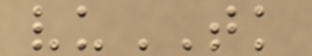vuTK
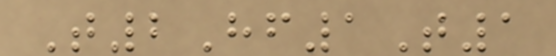T2Hf1T1
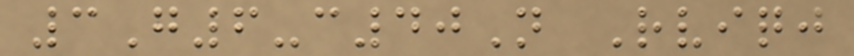3G6-c40N Rviqj
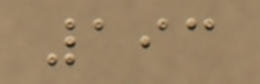193
